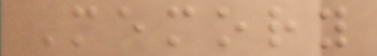Memory
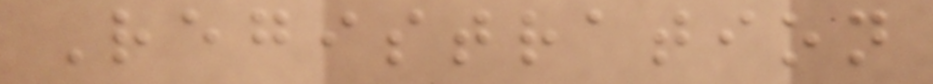Registration
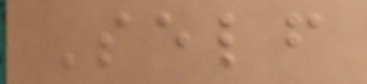Self
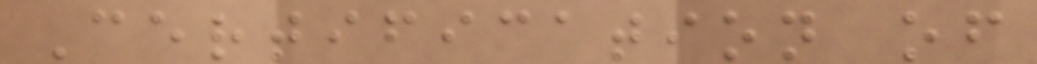Certification of
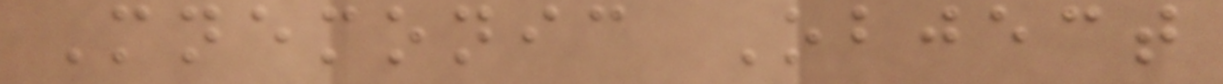Mnemonic Object
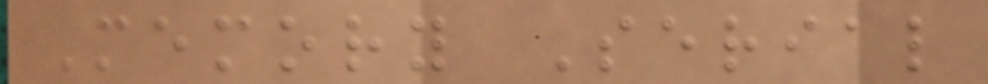Memory Serial
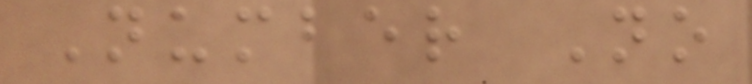Number No
